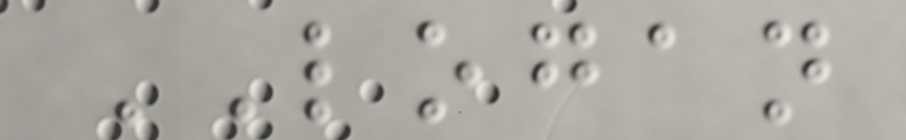LOGAN
